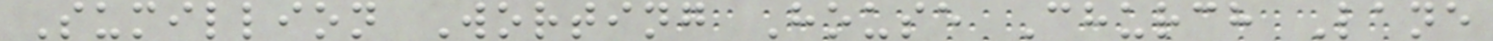Sumillion Worting House Church Lane
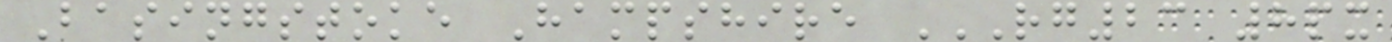Basingstoke Hampshire RG23 8PX
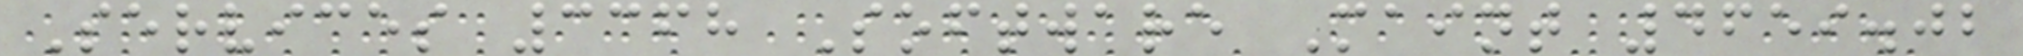Services 3368 Software Maint 4659.02
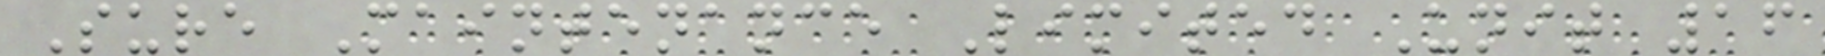Sure Maintenance Limited Unit 16
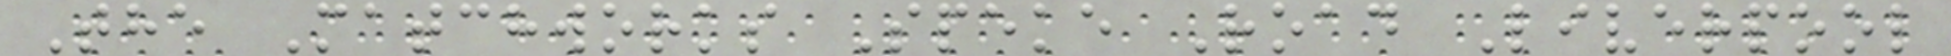The Matchworks Speke Road Liverpool
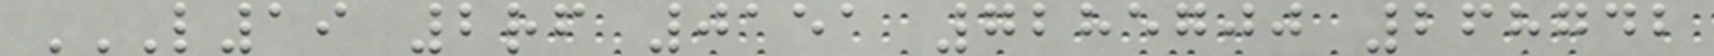L19 2RF 0151 7285700 268742
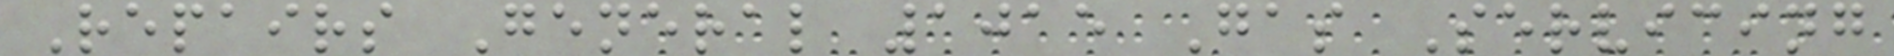Repairs General 1015 Gas Servicing
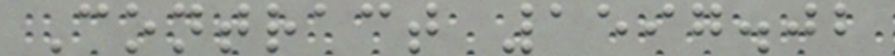Contract 1597.02
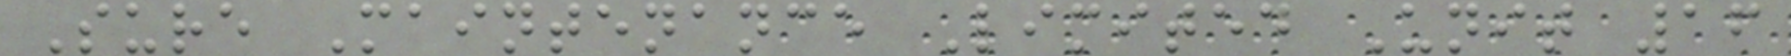Sure Maintenance Limited Unit 16
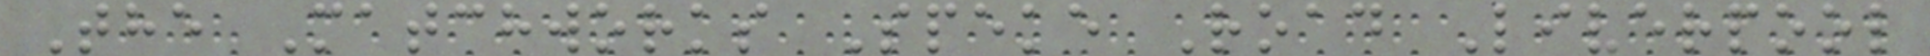The Matchworks Speke Road Liverpool
